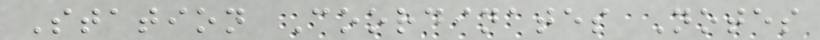Station Coordinates Notes
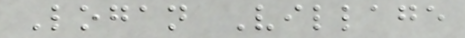Logan Village
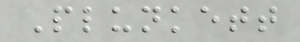Plunkett
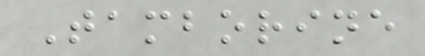Tamborine
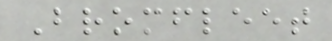Bromfleet
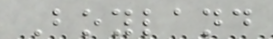Boyland
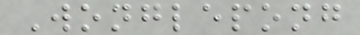Wonglepong
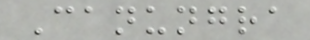Canungra
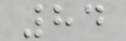84
